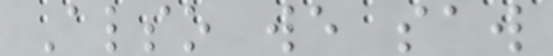Also we saw
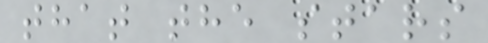that the stars
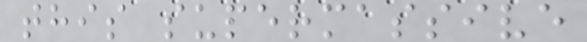this supermassive
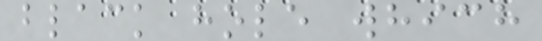black hole which
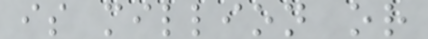is million or
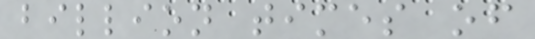billion times of
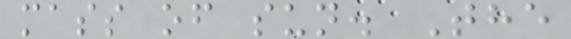mass of sun. The
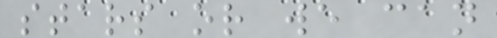stars or we can
